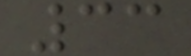33
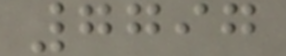7797
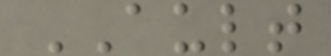AULT
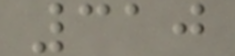310
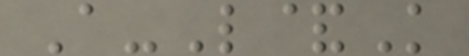A-L&K
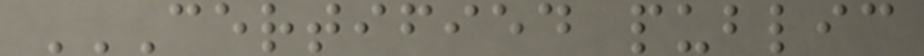CERTIFIED PUBLIC
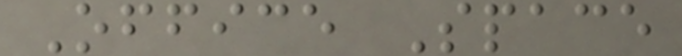Office Space
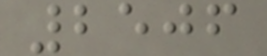2506
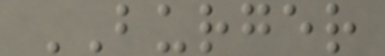BURGER
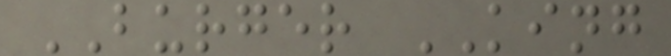BURGER KING
